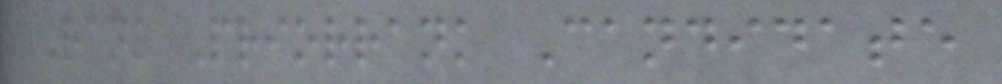Rank Priorrank Candidate
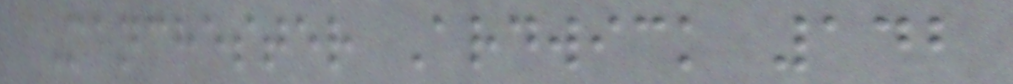Manchester Ardwick 142
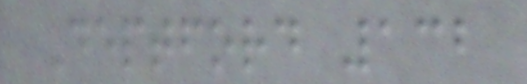Deptford 132
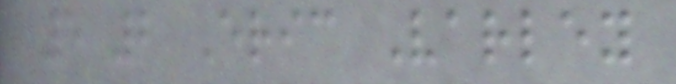5 2 Eric Varley
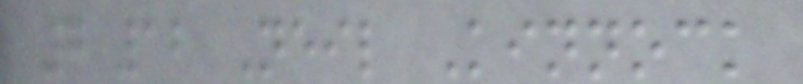7 12 Neil Kinnock
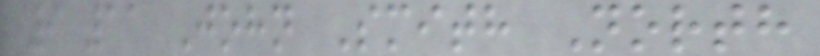9 11 John Smith North
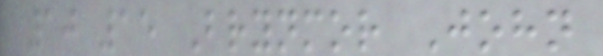10 15 Brynmor John
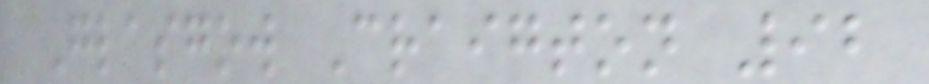Glasgow Craigton 92
